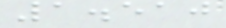1.510
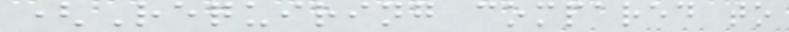(Requiring compared to
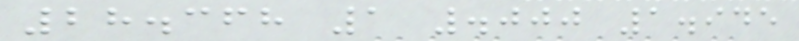28.368 1 .000 1.945
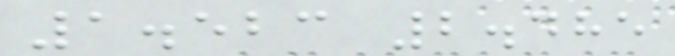1.523 2.485
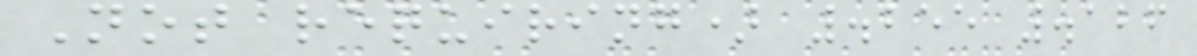Not requiring) .255 .126
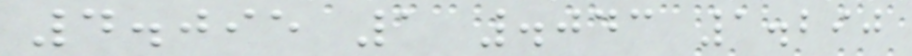4.095 1 .043 1.290
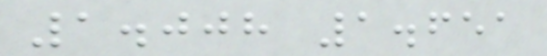1.008 1.651
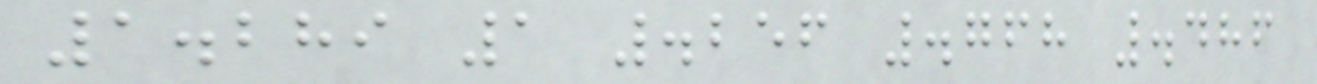1.289 1 .256 .768 .486
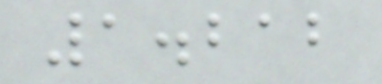1.212
